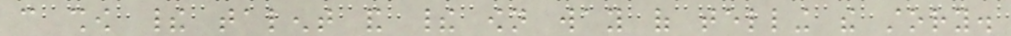can show their talent and their own way of telling the story.
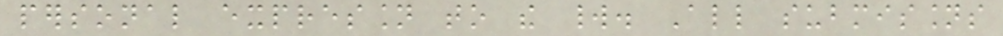personal expression to the world. All submissions
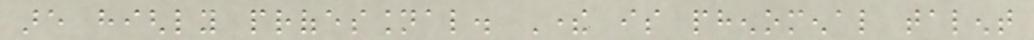are highly professional. There is phenomenal talent
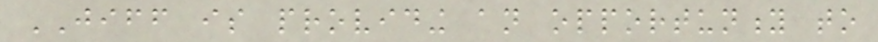JIFF is providing an opportunity to
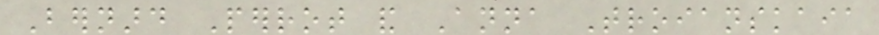Bernard Perrot and Anna Troianskaia
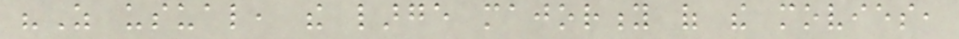"As usual, the large majority of the movies,
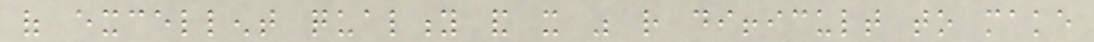of excellent quality and it was rather difficult to make
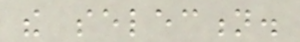the selection.
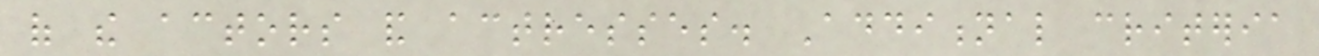of the actors and actresses. Additional criteria
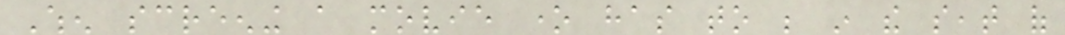When screening a movie one has to be in the seat of
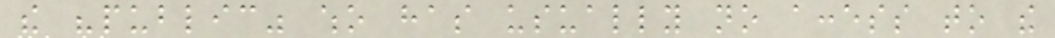the "public" who has usually no access to the
